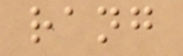rang
